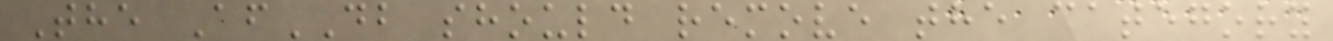The AfDB should remove the category
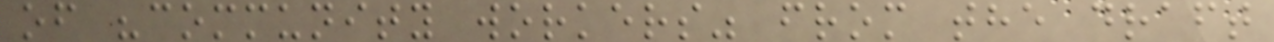of "community workers" from the draft
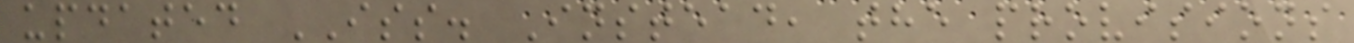updated ISS. Instead, the provisions
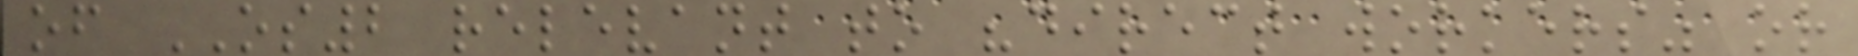of OS2 relevant to "direct workers" or
